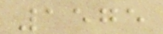1575
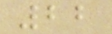22
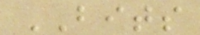BITS
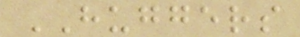HUGGERS
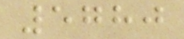5780
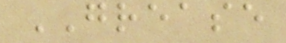GREASE
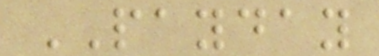PAYDAY
